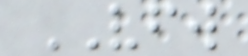VFW
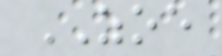ZOE
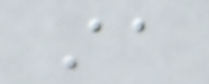Aa
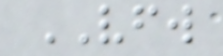VFW
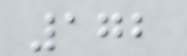172
